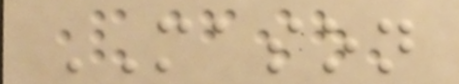MASON
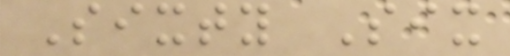Sixty Six
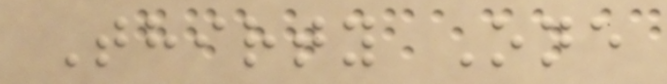Thirty One
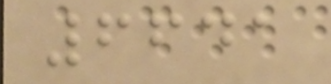6641
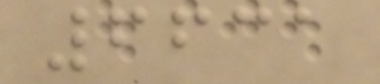6631
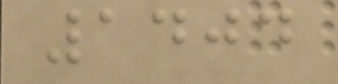1404
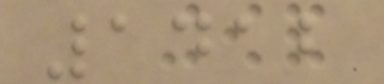1412
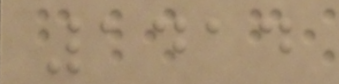1414
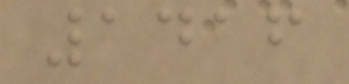1416
